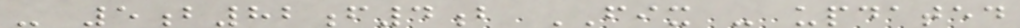- 5b82f4b FIX - updated
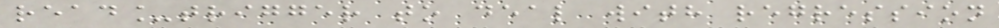read_trigger to deal with regression
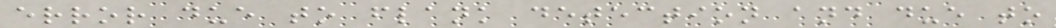error due to flank detection and due to
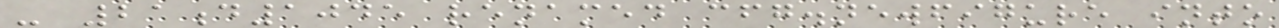- 21d1045 renamed cfg.newfigure into
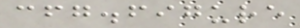cfg.figure
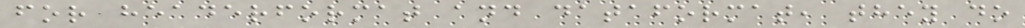for headerformat and dataformat, they do
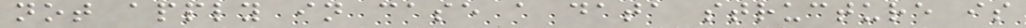not apply in case a data structure is
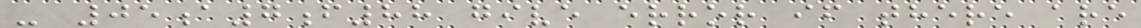- 05a7f88 give error if there are
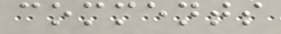comments
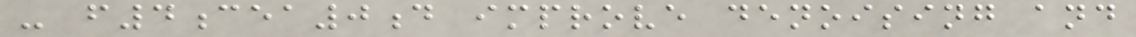- f4cea0d improve denoising and
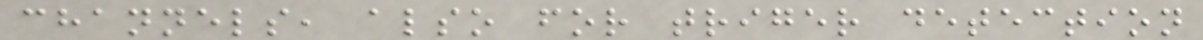channels, also for triger detection
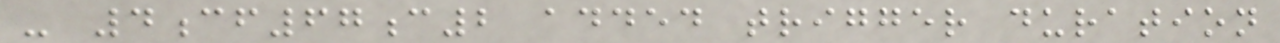- 4cf67c2 added trigger duration
